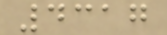4317
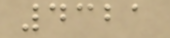4321
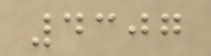4307
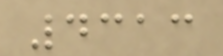4313
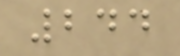244
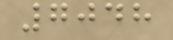7048
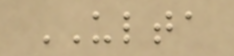ULTA
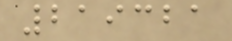219321
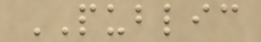PUBLIC
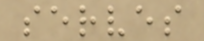serves
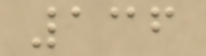136
